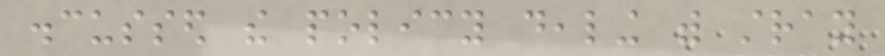discussed the policy dealing with stray
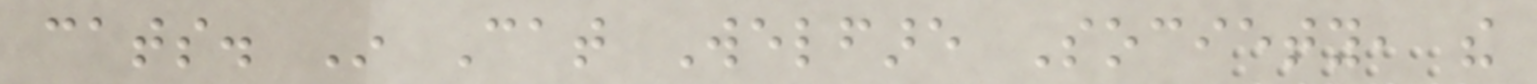cats. In Cat Welfare Society, the
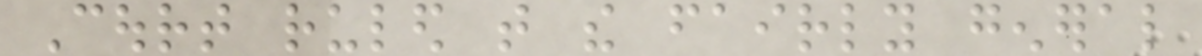Court ruled that the fairly general
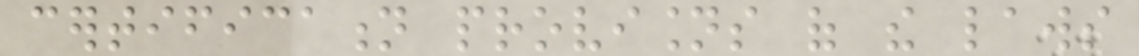certification provisions of the laws
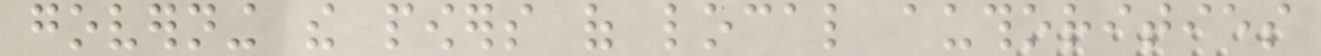governing the powers of local authorities
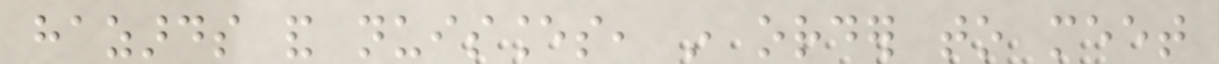hazards and nuisances, in order to meet
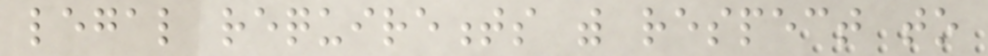legal requirements with respect to
